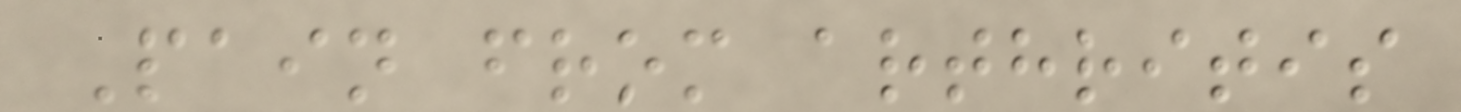Pain from arthritis
